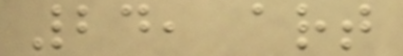24, art
